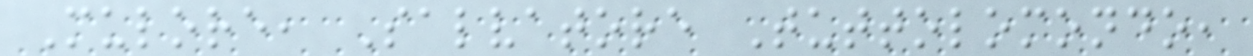Mulore, Salvatore Tuttolomondo,
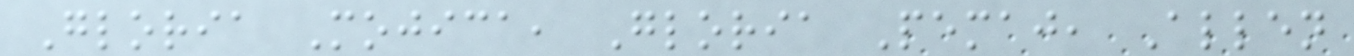Gloria Mojica, Gloria Pemaj, Allen
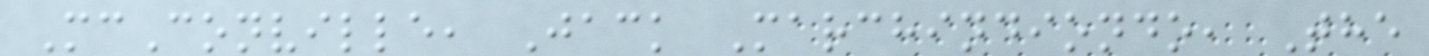McConville, Jack Marchindiondo, The
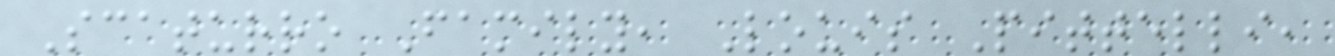Scaturro Family, Louis Pittelli,
